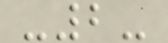-2-
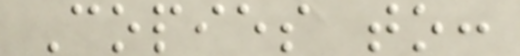Copies to:
